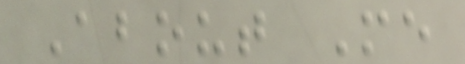About Me
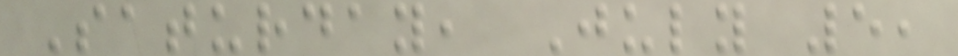Saturday, July 5,
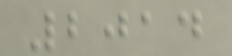2014
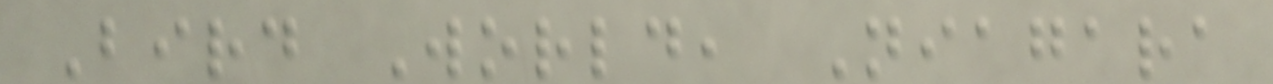Bird World, Niagara
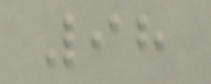98
